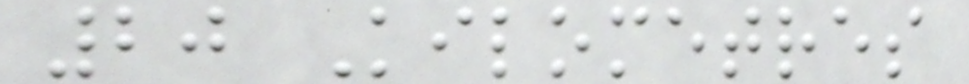20 Kilometres
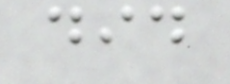did
